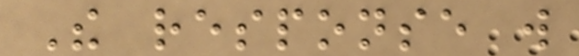The response will
